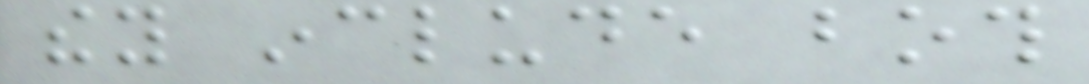they include both
